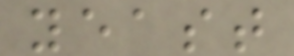yeast
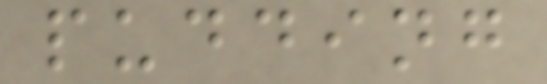pudding
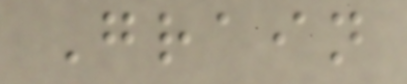Grain
